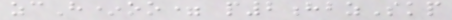zcH*oo= p2hbzSkp
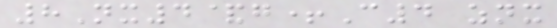8Nx4&g+C4 znx
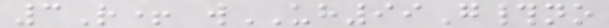3R+ wUH99G#no
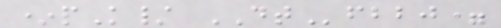*pK/ DTfbbj=
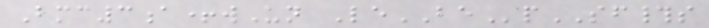Bmc3a+wUn LeBEpSF#s
